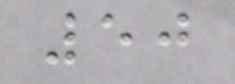50
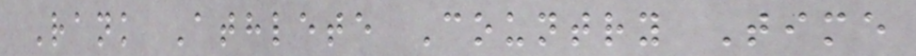Rank Athlete Country Time
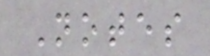Notes
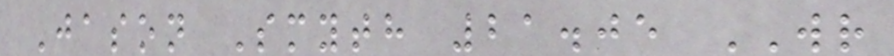Jason Smyth 21.05 WR
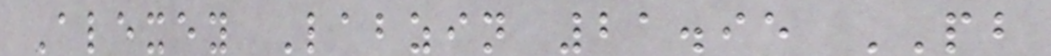Alexey Labzin 21.95 PB
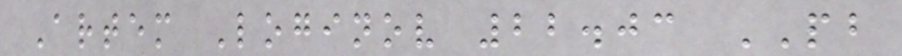Artem Loginov 22.03 PB
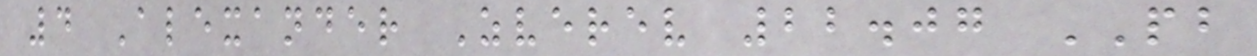4 Alexander Zverev 22.07 PB
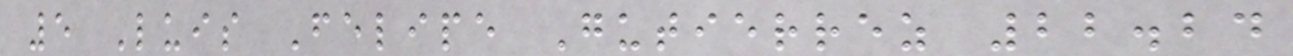5 Luis Felipe Gutierrez 22.24
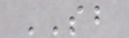SB
